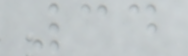34
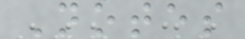Notes
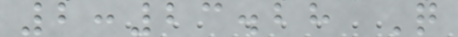2:23.28 Q
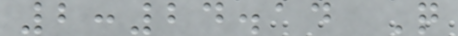2:24.14 Q
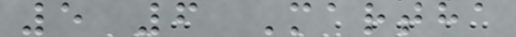5 6 Martha
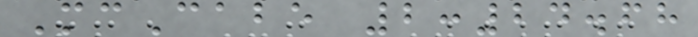McCabe 2:24.68
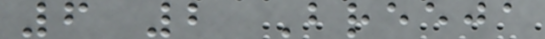6 2 Breeja
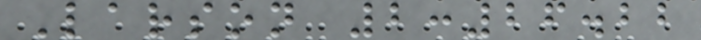Larson 2:26.22
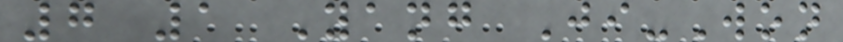7 1 Yang Ji-Won
